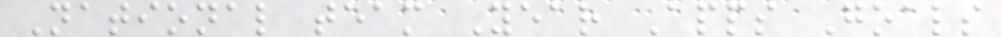National team Year Apps Goals
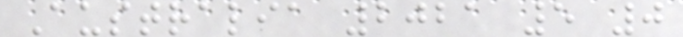Australia 2021 5 0
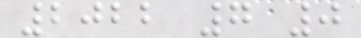2022 7 0
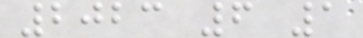2023 6 1
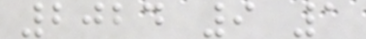2024 9 1
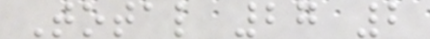Total 27 2
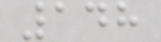148
